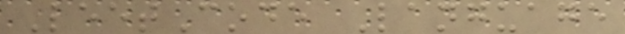LeetCode Language
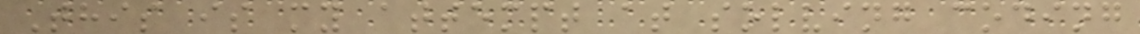This is my attempt at solving coding
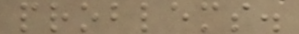problems.
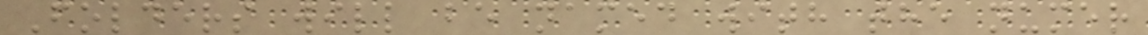Folders will be named with the numer
